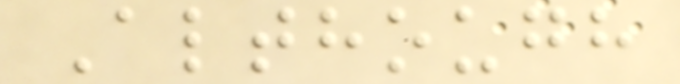Although
